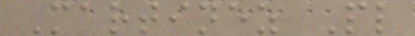Martinez Pl
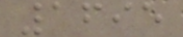1695
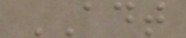ADT
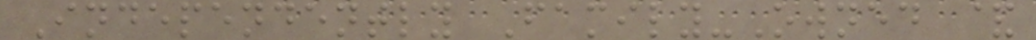Independently Family-Owned &
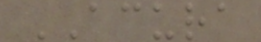ACURA
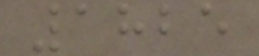1825
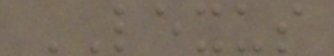LEXUS
